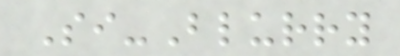Si-Blurry
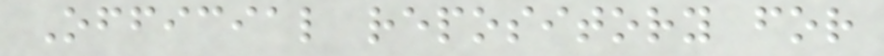Official repository for
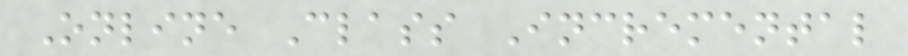Online Class Incremental
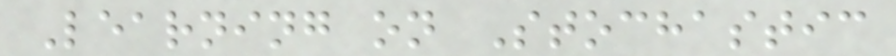Learning on Stochastic
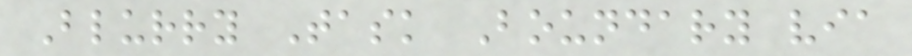Blurry Task Boundary via
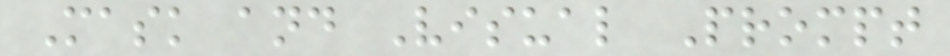Mask and Visual Prompt
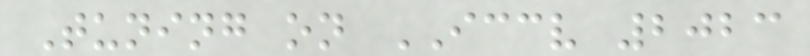Tuning on ICCV 2023
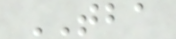TBA
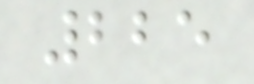225
